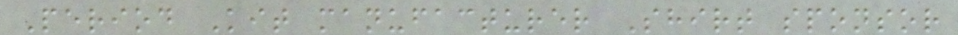Period Kit manufacturer Shirt sponsor
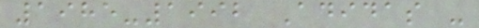1985-1992 Adidas -
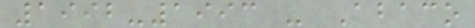1992-1993 - Abaco
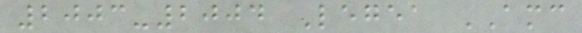2003-2004 Legea AMC
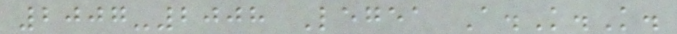2007-2008 Legea A.K.K.
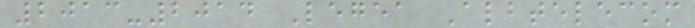2013-2014 Legea Albtelecom
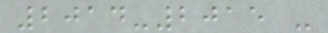2014-2015 -
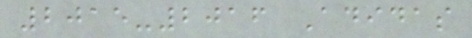2015-2016 Adidas
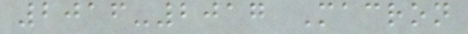2016-2017 Macron
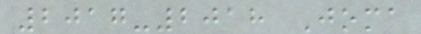2017-2018 Joma
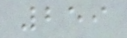259
